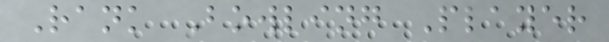Rank Bowling Player
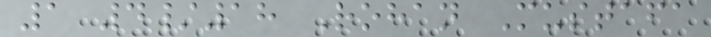1 4/18 Rohan Mustafa
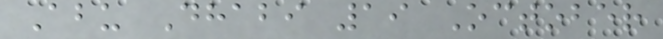Abu Dhabi 19 October
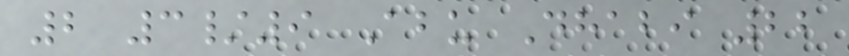2 3/9 Abu Dhabi 22
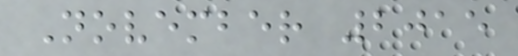November 2015
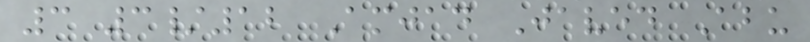3 3/12 Amjad Javed Abu
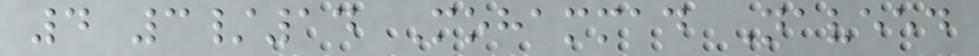4 3/14 Mohammad Naveed
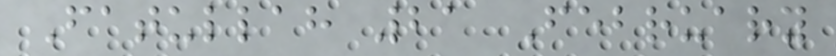Fatullah 21 February
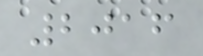2016
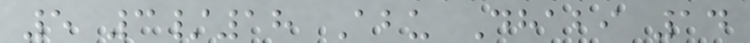5 3/18 Abu Dhabi 14
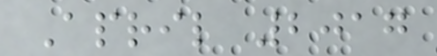April 2017
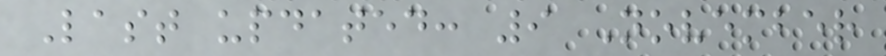Last updated: 9 November
